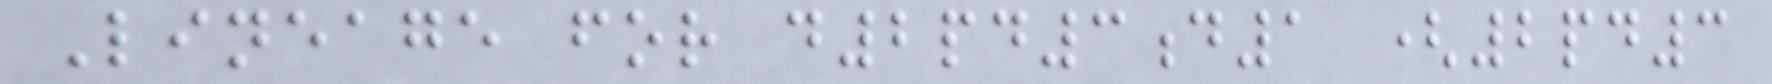Lineage for d2pd3d1 (2pd3
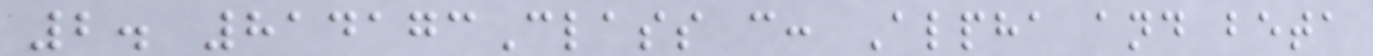2. 814173Class c: Alpha and beta
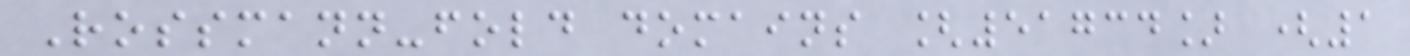Rossmann-fold domains [51734] (1
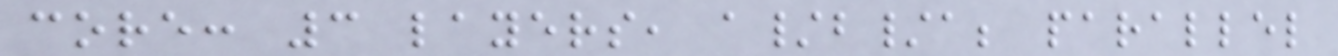core: 3 layers, a/b/a; parallel
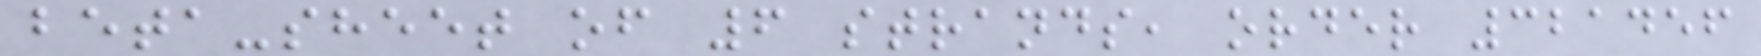beta-sheet of 6 strands, order 321456
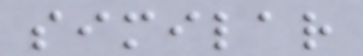similar
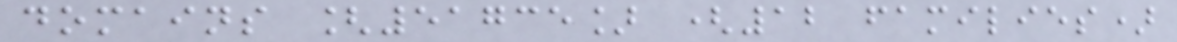domains [51735] (12 families)
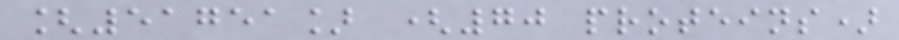[51751] (70 proteins)
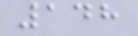148
